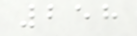258
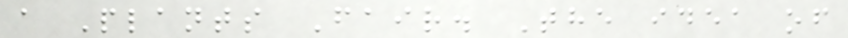a Plants Fair. The idea of
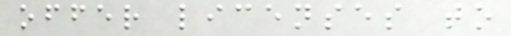offer licenses to
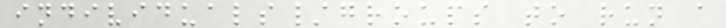individuals/groups to run a
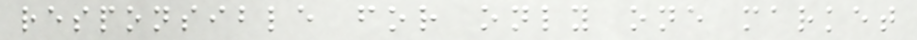responsible for only one market
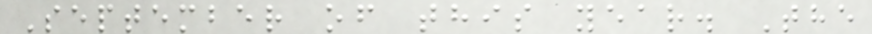September of this year. The
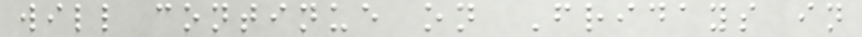will continue on Fridays in
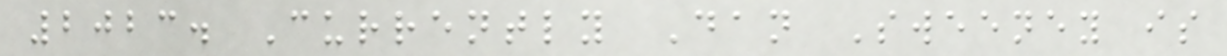2023. Currently Dan Sweeney is
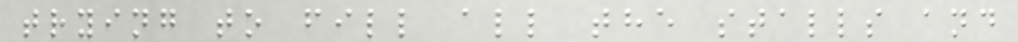trying to fill all the stalls and
